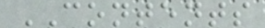CONTENTS
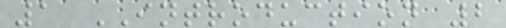1 INTRODUCTION 2
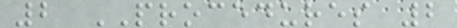2 PROCEDURES 2
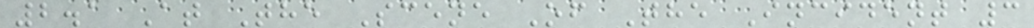2.1 At The Scene Of The Incident 3
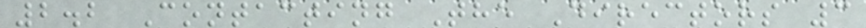2.2 Contacting The Directors 3
